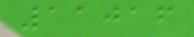11016
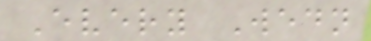Every Wedn
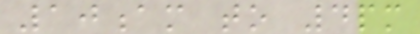10am to 4pm
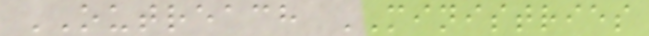OUTREACH MINISTRIES
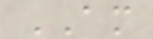AM
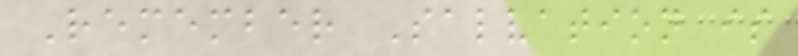Remember Salvation is
